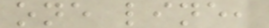one line,
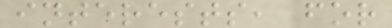interests, for
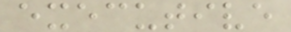executive
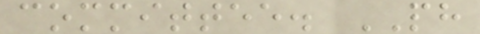committee. PH
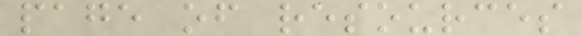page of resources
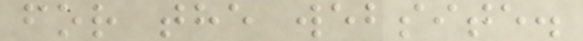for the website.
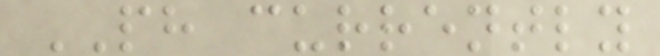PH currently
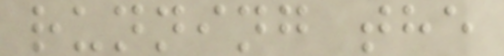running the
